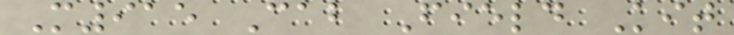M915 Cab Field Kit
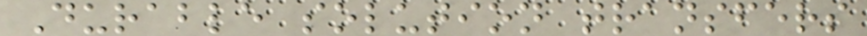Durable solution transfers
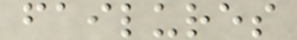failures
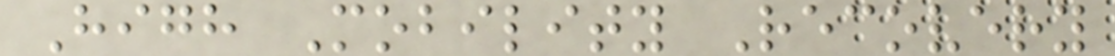High Mobility Recovery
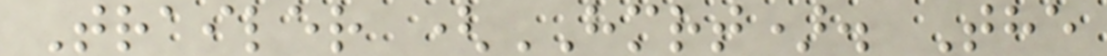Trailer (HMRT). The
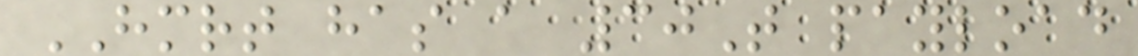HMRT has a 30T payload
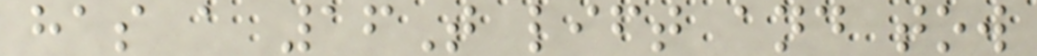has a 16T lift and tow
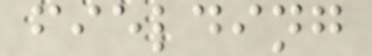fielding
